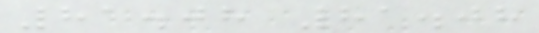81.08 81.08
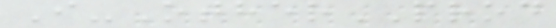I-OtherPROD
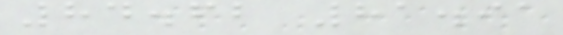84.62 81.91
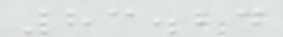83.24
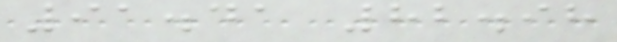91.41 82.98
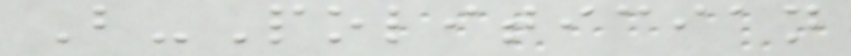B-Politician
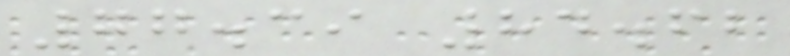77.39 84.62
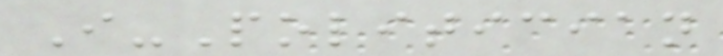I-Politician
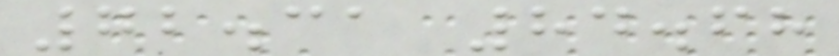72.31 84.68
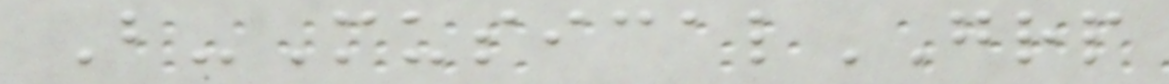B-MusicalGRP
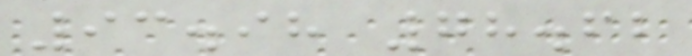93.98 78.62
